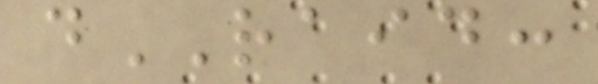dRAID:
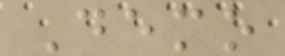Demo
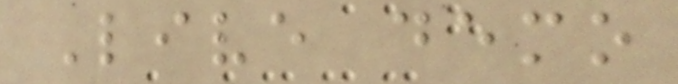Live demo
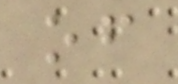of
